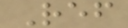Ref
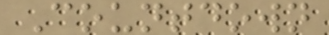Countdown
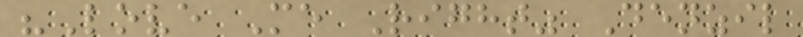"Love Me Right" Denzil
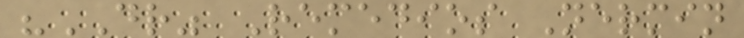"DR" Remedios Nermin
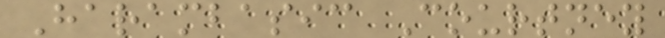Harambasic Courtney
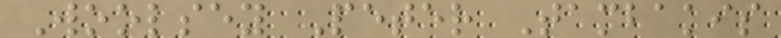Woolsey Peter Tambakis
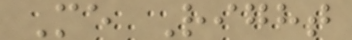Me Right
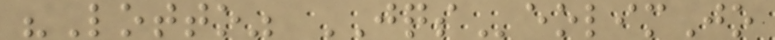"Lotto" JQSeolimJo
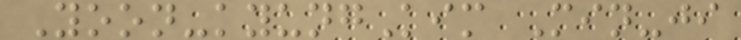Yoon-kyungKim Min-ji
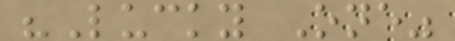"Lucky One"
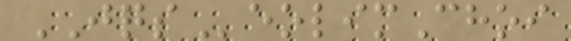JQSeolimChoi
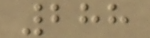288
